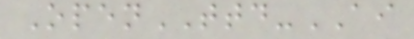OpenTTD-AI
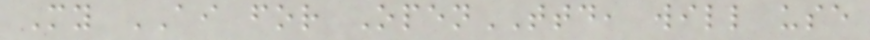My AI for OpenTTD, will use
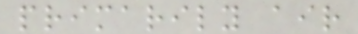primarily air
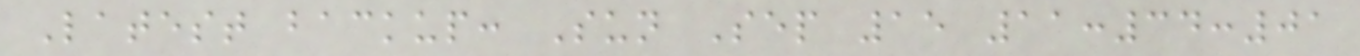Latest backup: Sun Sep 15 11:34:01
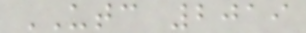UTC 2019
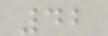42
